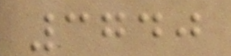3740
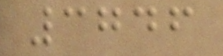3746
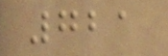721
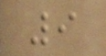9
